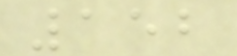152
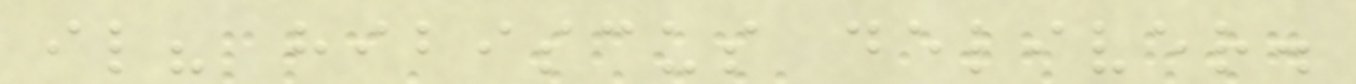il? hibiscus deliver.
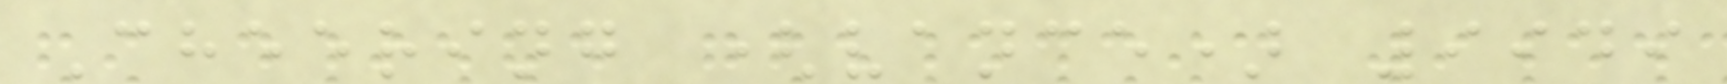Cheering (vance) 9949
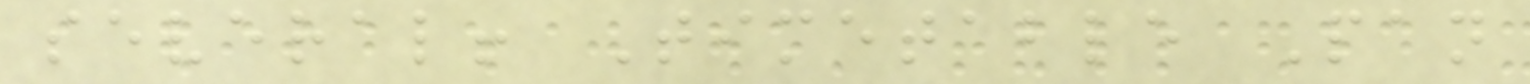several! Timetable Pan
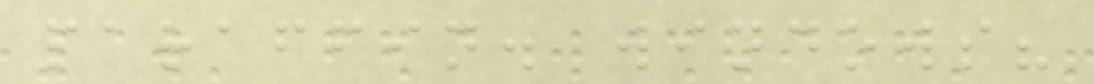paraffin. windows?
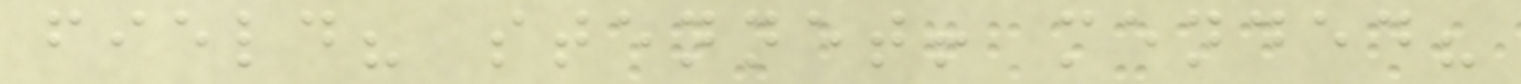field? stennet! mended?
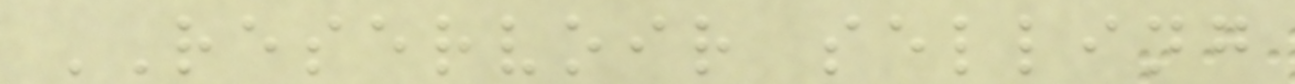RESERVOIR selling
